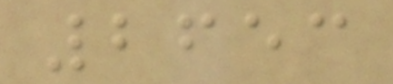2653
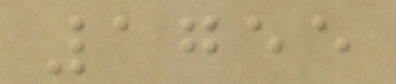1755
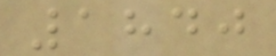1840
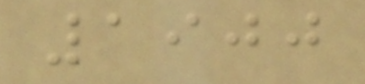1900
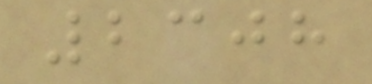2308
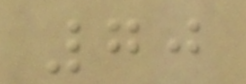70
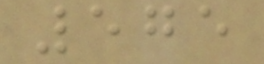575
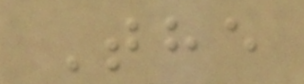The
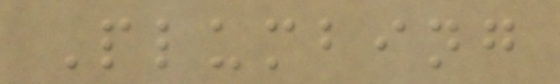Plumbing
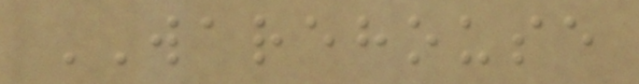WAREHOUSE
